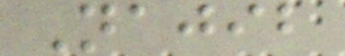Najib
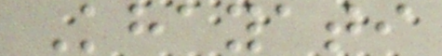Khayati
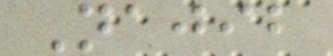Najib
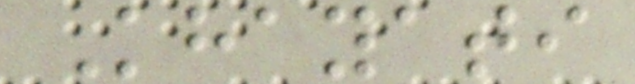Khayati
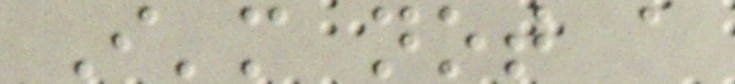I'm not a
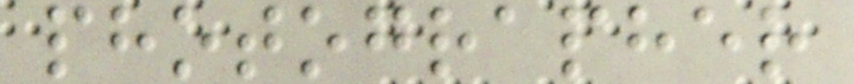photographer
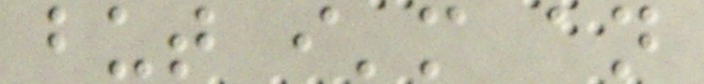but i'm an
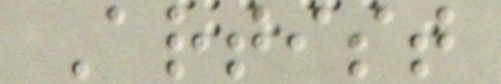Artist
